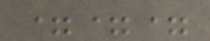===
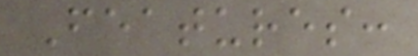Features:
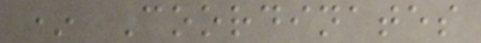* Coordinates
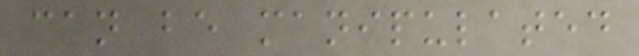can be manipulated
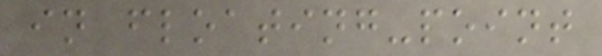in floating-point
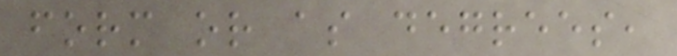form or as degrees,
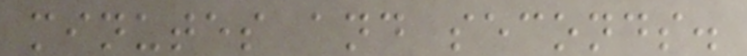minutes and seconds.
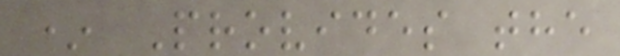* Provides the
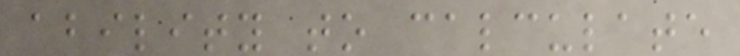ability to calculate
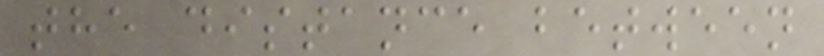the distance between
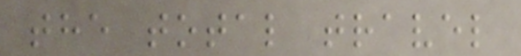the total travel
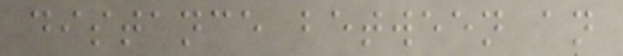distance between an
